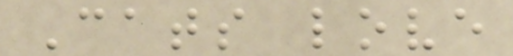Cats love
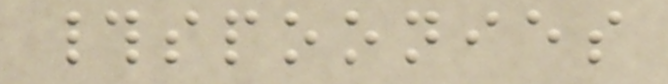#spoonies
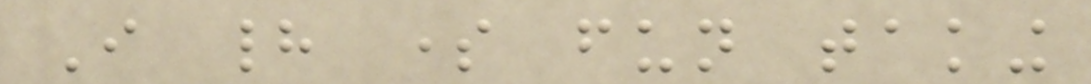I had some fun taking
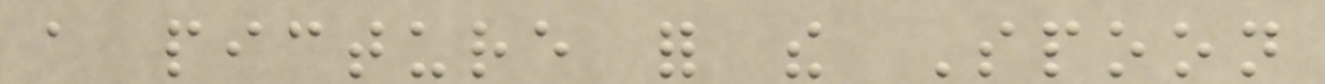a picture for the Spoon
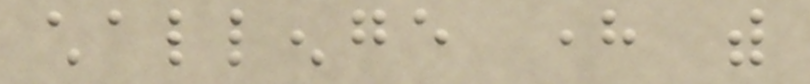challenge here with
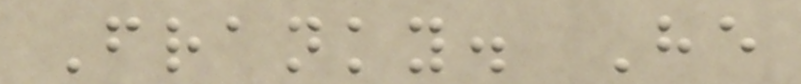Franky. He
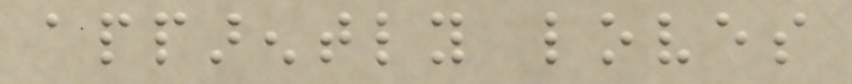apparently loves
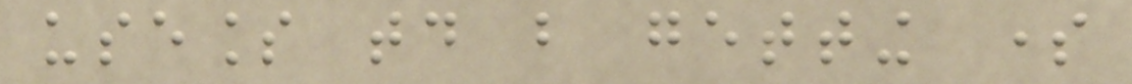useless today but getting some
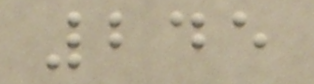245
